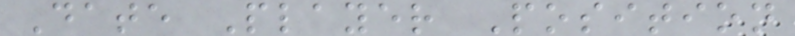Date Player Position
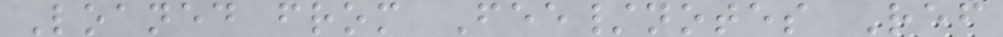Loaned from Fee/notes Ref
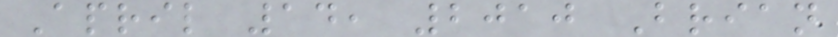April 14, 2010 Brian
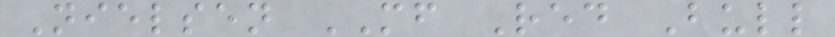Nielsen MF Red Bull
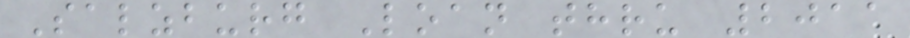Salzburg Loan thru 2011
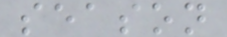season
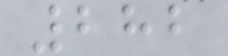282
